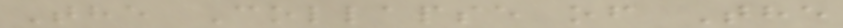The Collapse of The
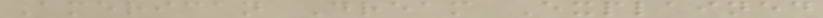American Dream Explained
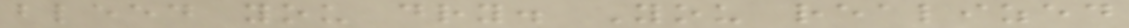bleed you dry. You realized
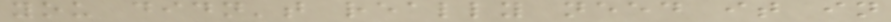you didn't really need it in
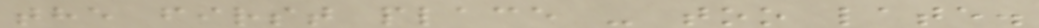the first place - too late.
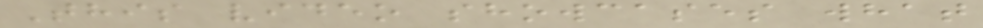This video showcases what
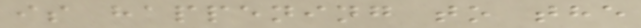is happening to the
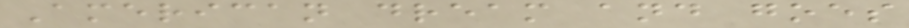American dream and goes
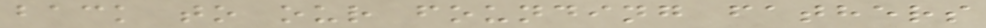back to our founding fathers
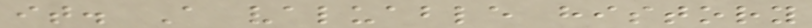it. A valuable history
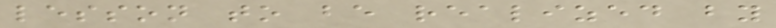lesson to be realized by
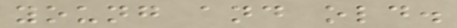young and old.
